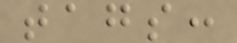tags:
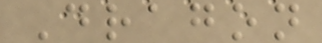Dragon
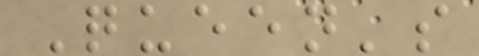Queen's
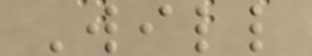Will
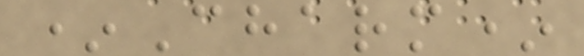*Charm*
